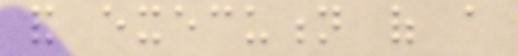and execution of a
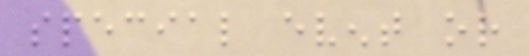special event or
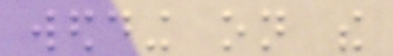wedding on the
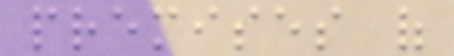premises of
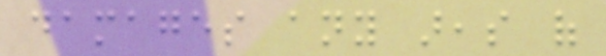damages any areas of
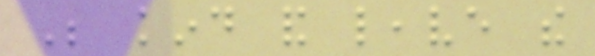Be kind and leave the
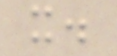it.
